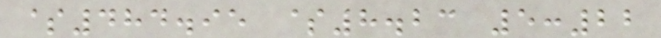$484.95 $8.23 5:22
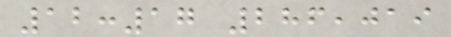12:17 286,019
